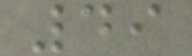49
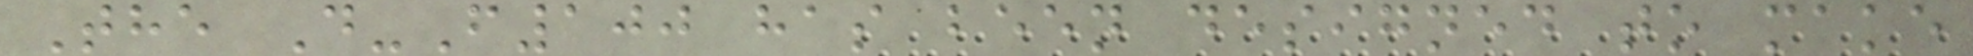The D-F100 has been designed to make
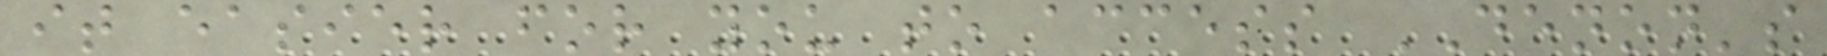it easier for you to access DENON's
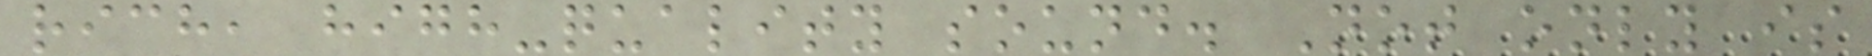rich, high-quality sound. Not only is
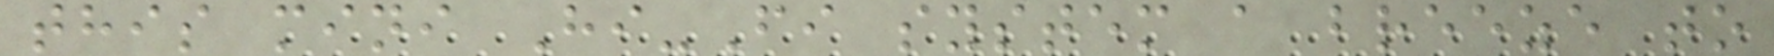this mini Hi-Fi system a breeze to
